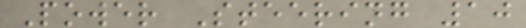Power Steering 10
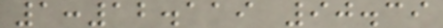1:12.119 90.39
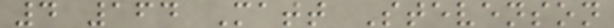4 164 Matt Stevenson
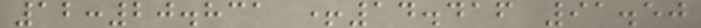12:20.831 +14.416 91.50
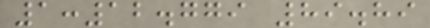1:12.779 89.89
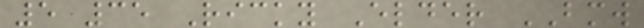5 35 Ricky Elder BMW
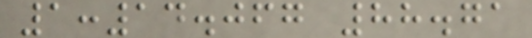1:14.067 88.71
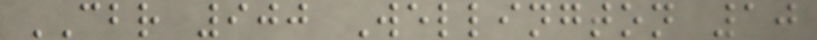CBR 900 Wellington 10
